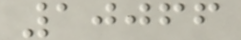10066
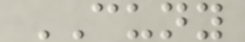CUNY
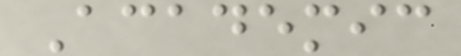Academic
